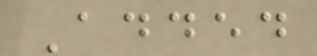Added
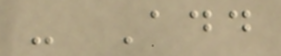- Add
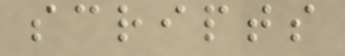scripts
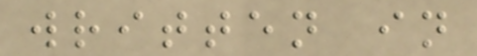written in
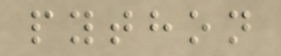python
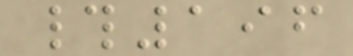#196
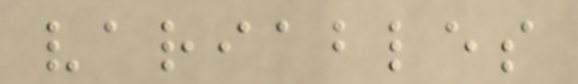variables
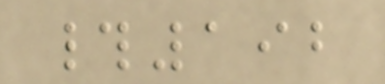#192
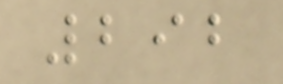292
